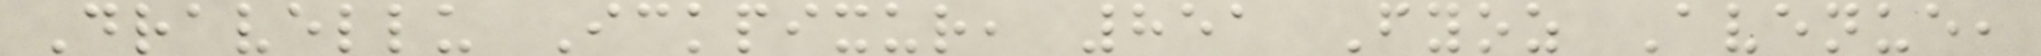Dravellu Ickpixur, 851 Fyoz Avenue,
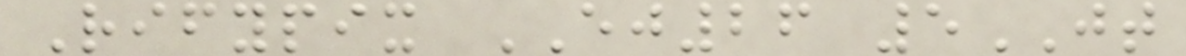Rifypix EJ26 5JT
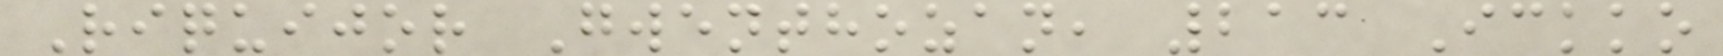Riquijor Gwenthozan, 213 Ickko
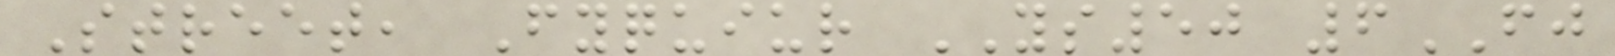Street, Fyquiur YS50 6FJ
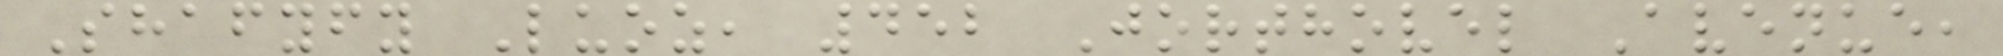Shafyfy Luoz, 452 Jorthovel Avenue,
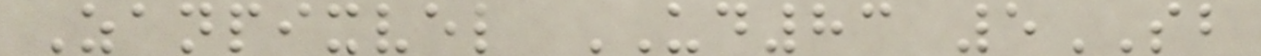Zanpixvel UD83 5SB
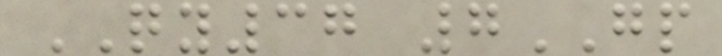QY37 7GP
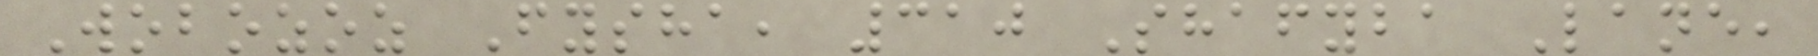Wobozoz Fysha, 310 Shafyba Lane,
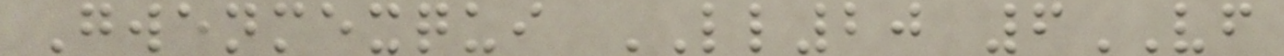Gwenmexqui LL20 6VF
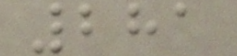281
